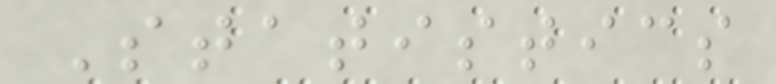Statistics
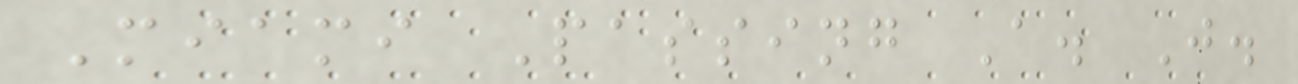Miami Passing A. J.
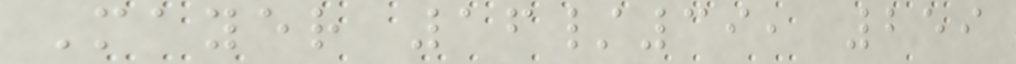Mayer 16/39, 259
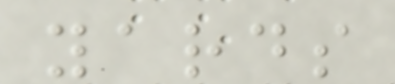yards
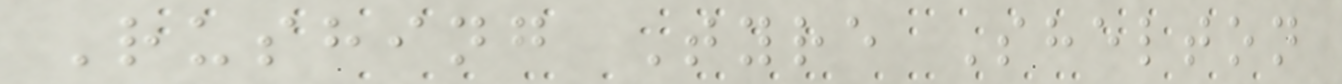Rushing Tyre Shelton
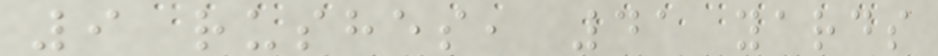9 rushes, 41 yards
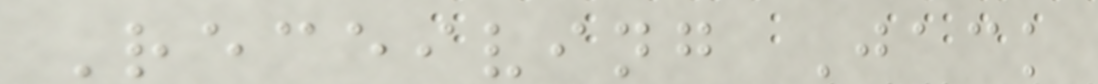Receiving Jack
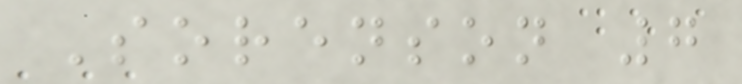Sorenson 7
